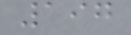197
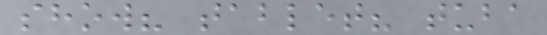show? tablet? tuba
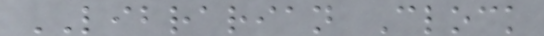LIBRARIAN Clock
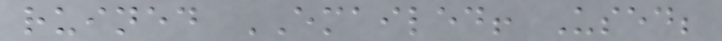ruined EMAILED! Used;
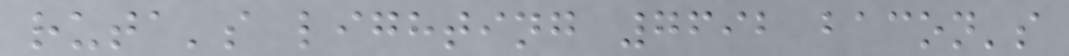ruta's lighting 7692 bacon's
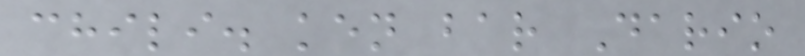chili. ken bar Dario
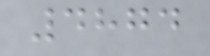4874
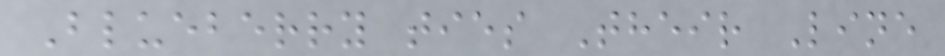Blueberry ties Their Line
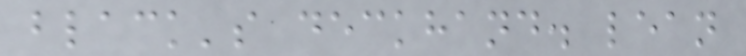black's deckhand. lean
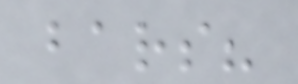bars?
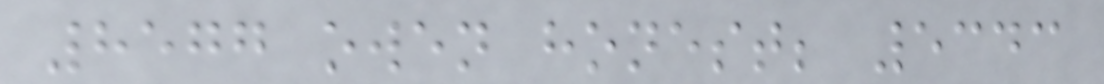8577 owen honest; 5343
